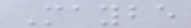Maybe
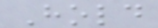Hold
